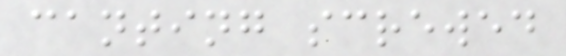canting screwed
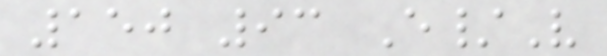150 93 E/V
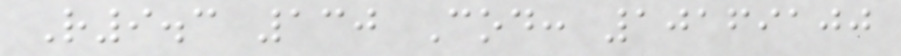R9.3 130 Cod: 10169100
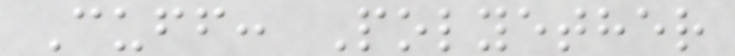Cuff: Polyether
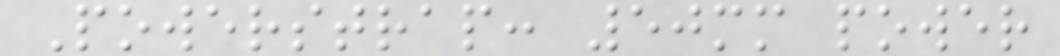Powerstrap: 50mm power
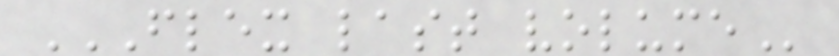FLEX LAST VOLUME
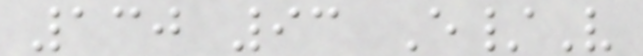130 93 E/V
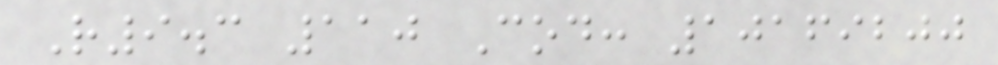R9.3 110 Cod: 10169200
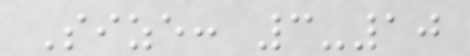Size: 3-10
